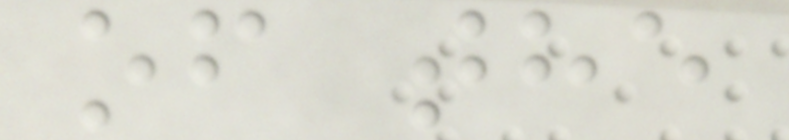of the
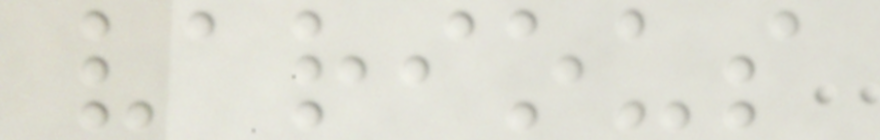various
